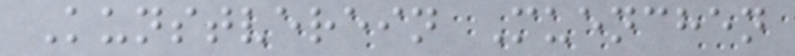Kunstverein Muenchen
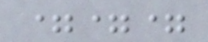===
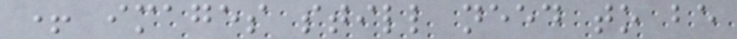+ images still need to be
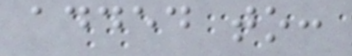added to:
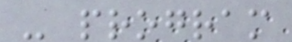- program
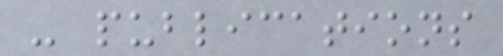- publications
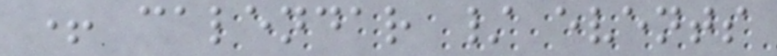+ calendar / events
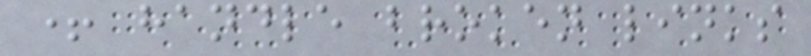+ handle broken links
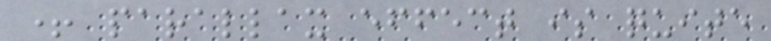+ parallax effect is quite
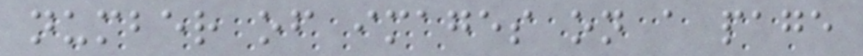number of images on a page
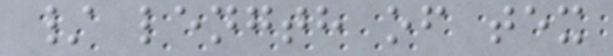/ length of tex
